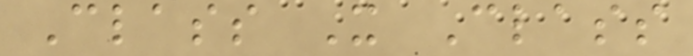Class X Class
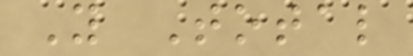Y Total
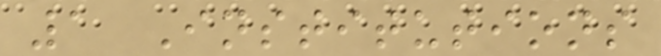1 Institutions
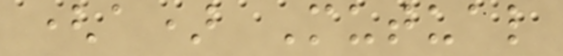(a) Mutual
